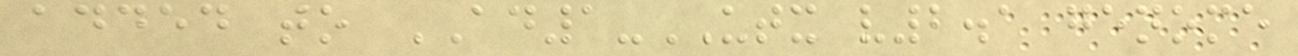added to AD1-UTX v2.1 genome
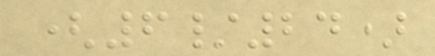(6/24)
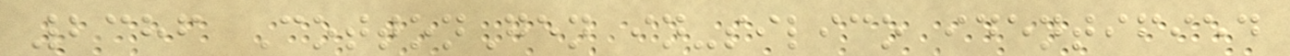2386 CottonGen in-silico identified
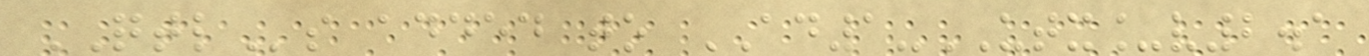QTLs added to AD1-UTX_v2.1
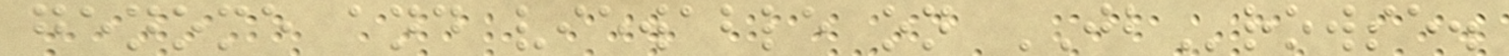genome and viewable on JBrowse.
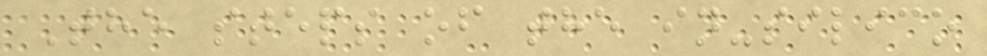The steps of the in-silico
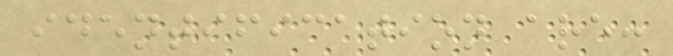identification are:
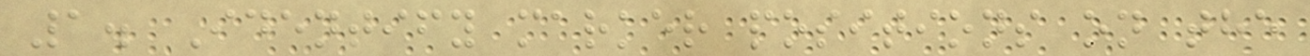1. Identify marker positions on the
